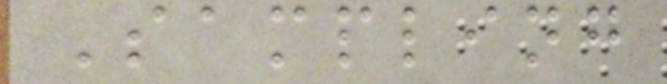Sampling
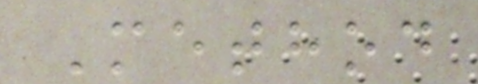Method
